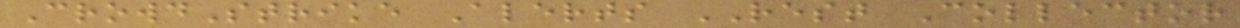CrowdStrike Alerts REST Collector
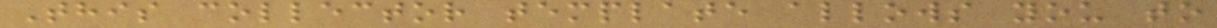This collector template allows you to
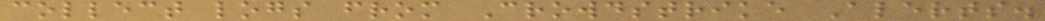collect logs from Crowdstrike Alerts.
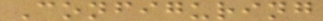Configuring
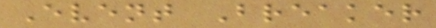Event Breaker
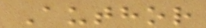Author
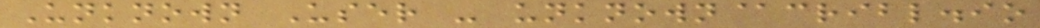Unknown User - unknown@cribl.io
